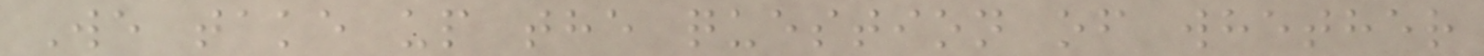We take up the question of whether
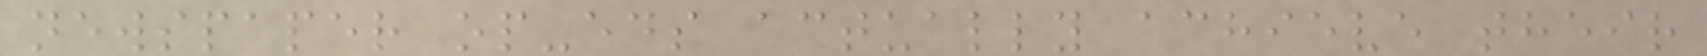newspaper op-eds actually achieve their
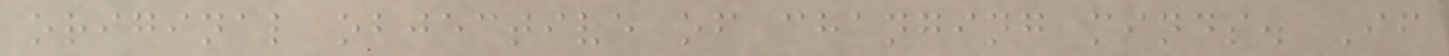original objective of changing minds. If
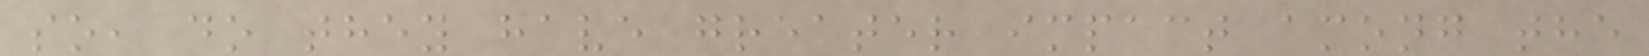so, do they have greater impact among the
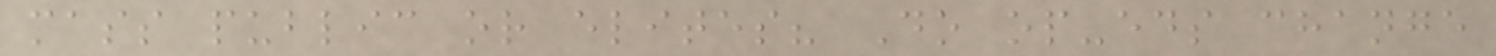mass public or elites? Do op-eds change
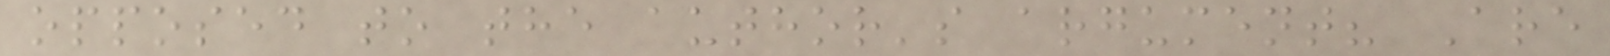opposed to the author's argument? Are
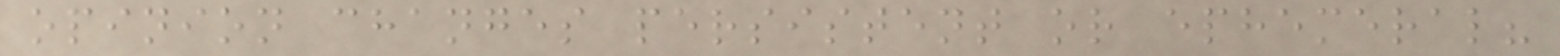opinion changes persistent or ephemeral?
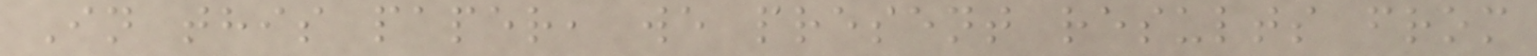In this paper, we present results from
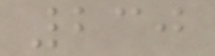230
